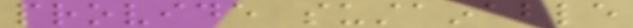provide sustainable
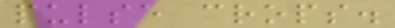pulse crops.
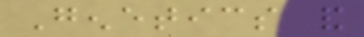Genetics and
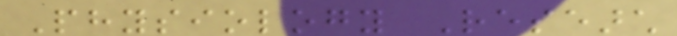Physiology Research
